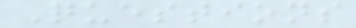Questions
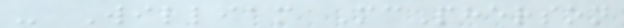- William McPherson
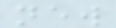new
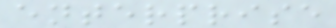enterprise
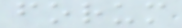forum
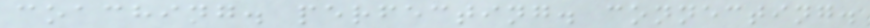coaching. perfecting. connecting.
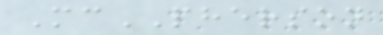McPHERSON
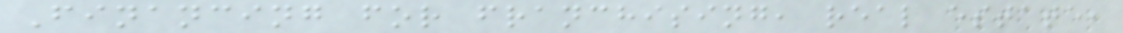Financing for franchising, real estate,
